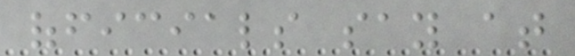officials say at
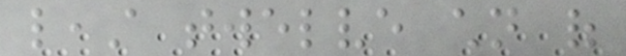least twelve children of
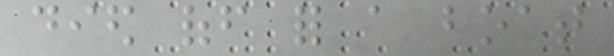died off for a boat
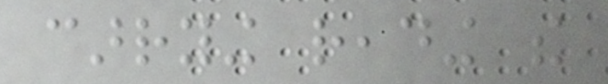carrying reading the
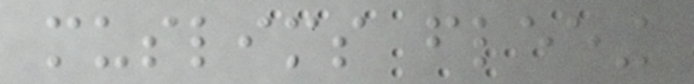muslims fleeing
